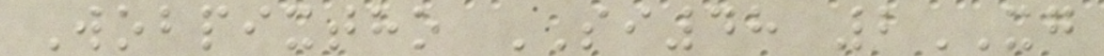Wobpixtho SI48 2XG
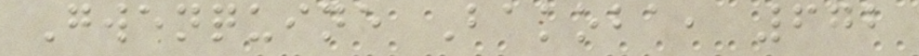Gwenquine Bakoba, 672
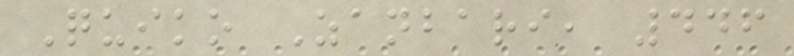Quiko Zanbari, 446
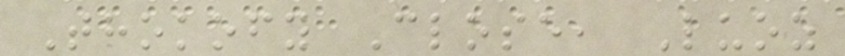Thokofy Close, Luoz
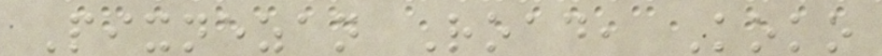Pixnezan Road, Koko
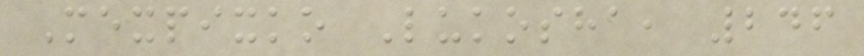Mexpixko Lukosha, 246
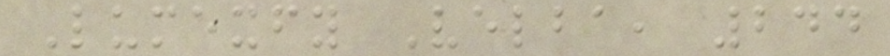Lumexfy Velba, 244
